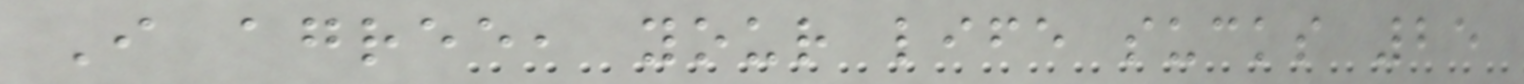I agree, your life sucks 25
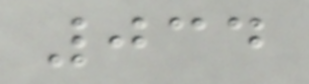034
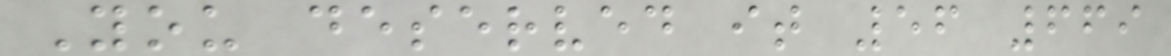You deserved it 56 669
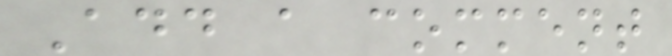Add a comment
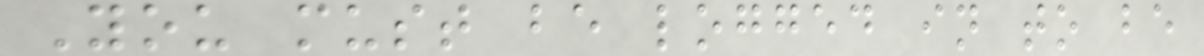You must be logged in to be
